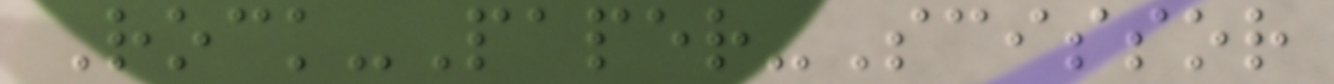Rock-Paper-Scissor
